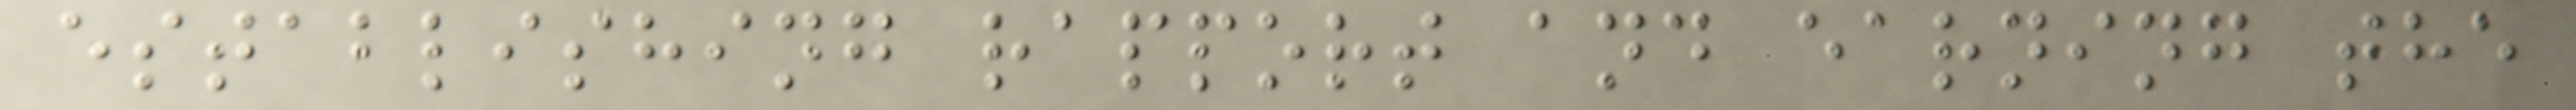establishing rapport and earning the
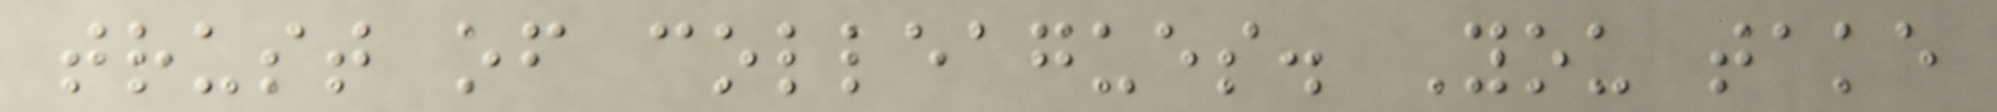trust of colleagues. You take
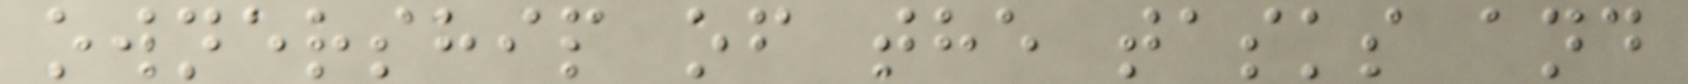ownership of the tasks and
